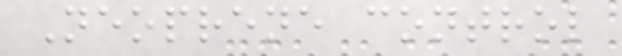Neoprene control
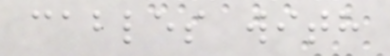cables with
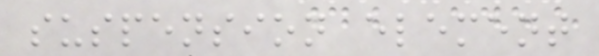suspension element
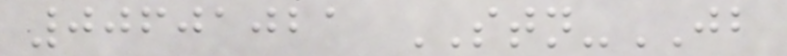00601021 STN-JB
